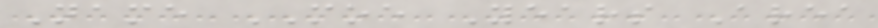Name MOE Years Area
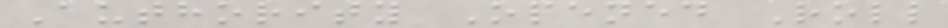Authority Opened Roll
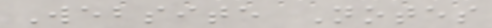Website Notes
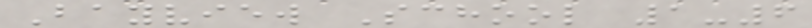Bayview School 1-6
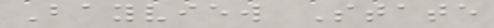Bayview State
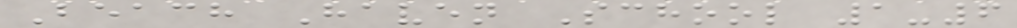Beach Haven School 1-6
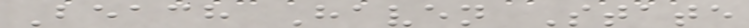Beach Haven State
